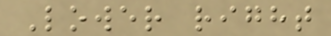Lower right
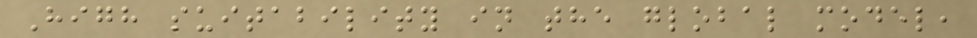High suitability in the global model,
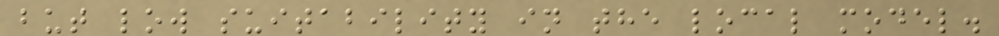but low suitability in the local model.
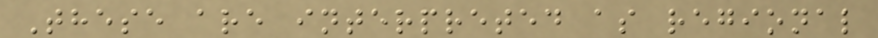These are interpreted as regional
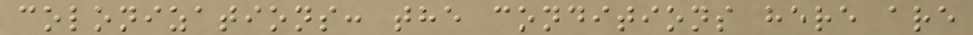colonizations: the conditions here are
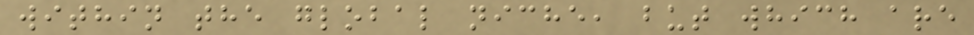within the global niche, but which are
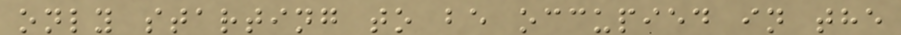only starting to be occupied in the
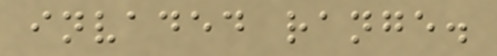invaded range.
